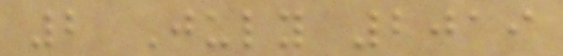2 July 2019
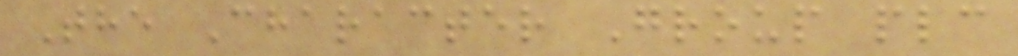The Character Group plc
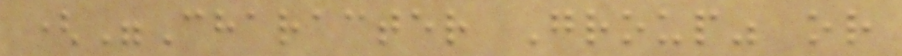("Character Group" or
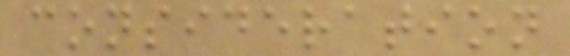consideration
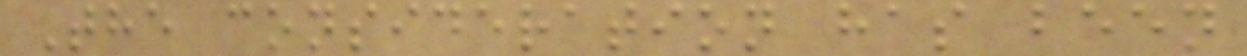The consideration has been
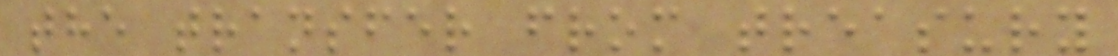the transfer from treasury
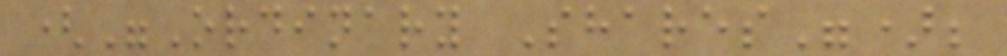("Ordinary Shares");
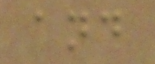and
